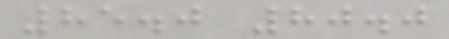85.0 80.0
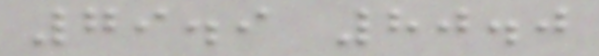79.9 80.0
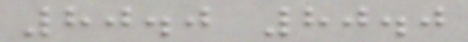80.0 80.0
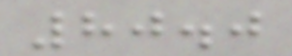80.0
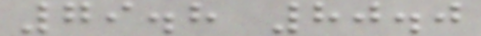79.8 80.0
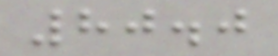80.0
